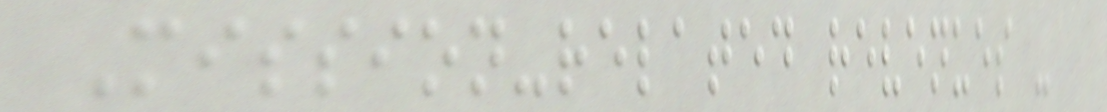Mission-related revenues -
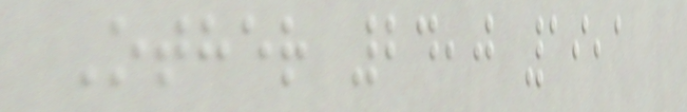Other 24,0 19,1
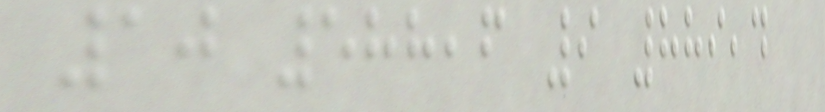10 588,6 9 889,4
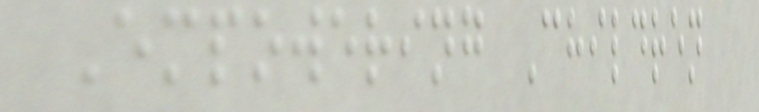Empowering Children
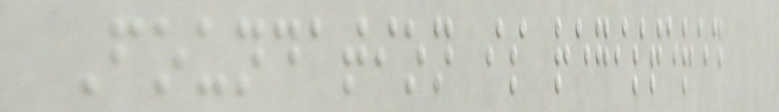Foundation is registered
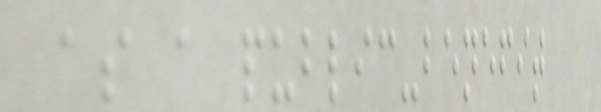as a public-benefit
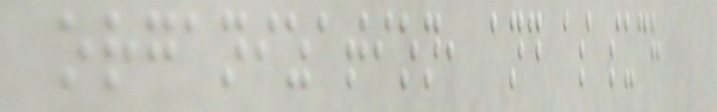organization, and as such
